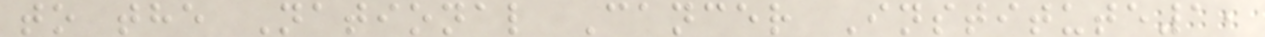to the National Cancer Institute1,
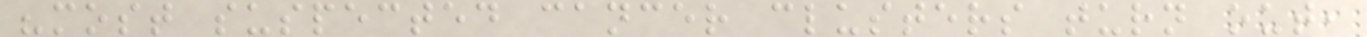"most suspected cancer clusters turn out,
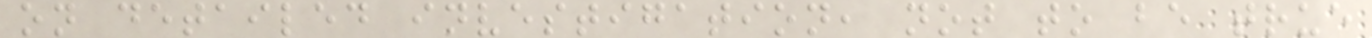on detailed investigation, not to be true
